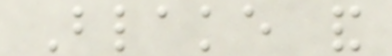Blake and
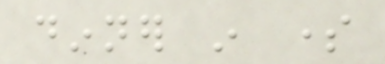dinner in some
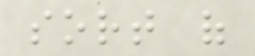sort of
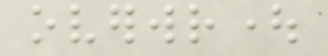overwrought
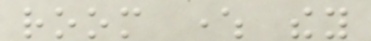room where they
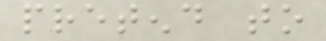pretend to
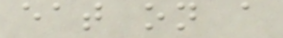eat on a
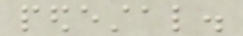pedestal.
